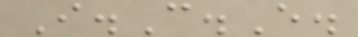I.C.E.
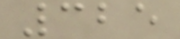325
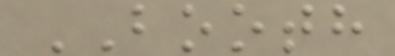BOOTH
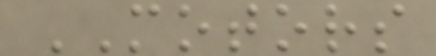MOTORS
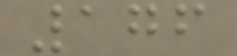176
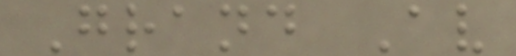Grand Av
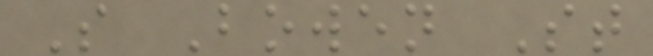S Bowen St
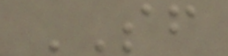SF
